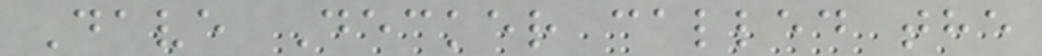Dave Decker called the
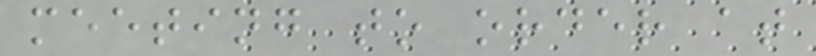meeting to order at
